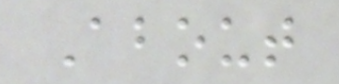About
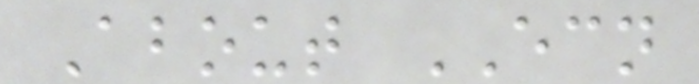About ECN
